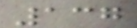137
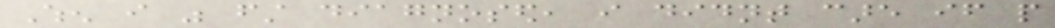When i was first diagnosed, i didnt care if people
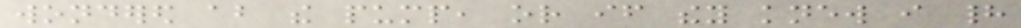wondered about the pump, or if they knew i had
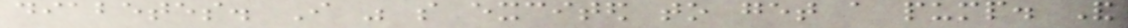diabetes. I was so excited to get a pump. And
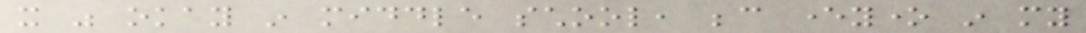it was okay in middle school, because everyone in my
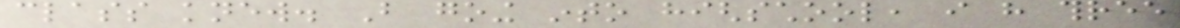class knew. But going into highschool, i have three
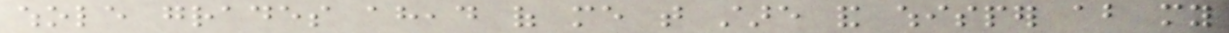whole grades ahead of me that stare and whisper about my
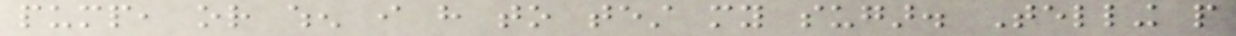pump, or when i have to test my sugar. Telling people
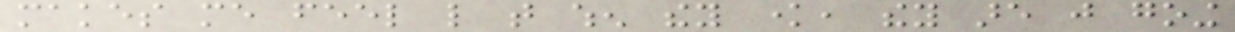makes me feel like that when they know, they are just going
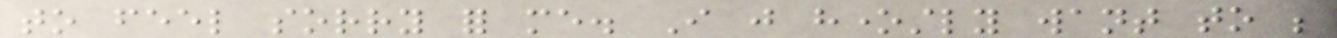to feel sorry for me. I just honestly want to be
